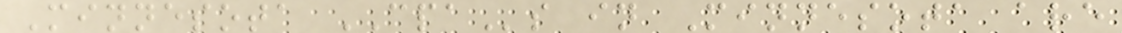Minnesota CPAs in Minnesota are
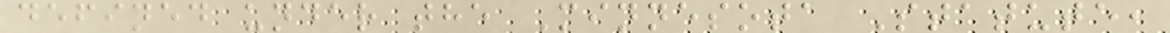defined under the Minnesota Statute,
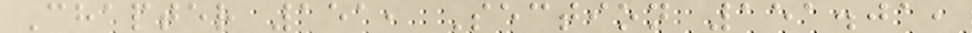Chapter 151, Section 151.01,
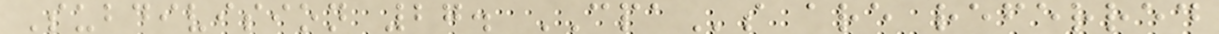Subdivision 27. CPAs are referred
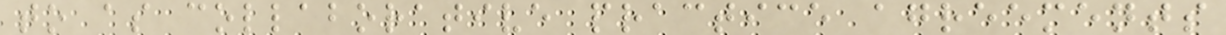to as collaborative practice agreements
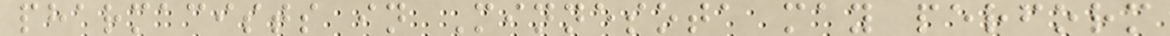pharmacists in Minnesota may perform
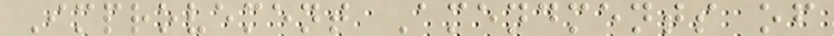Improvement Amendments of
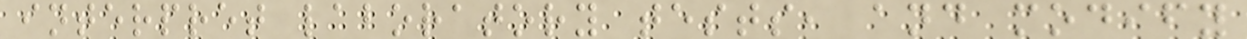interpret laboratory tests, and modify
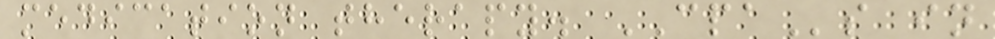medication therapy. CPAs in
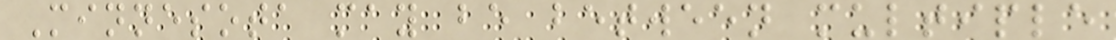Minnesota may be between multiple
